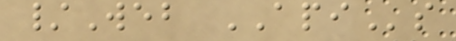/Web APIs
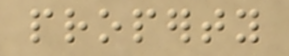property
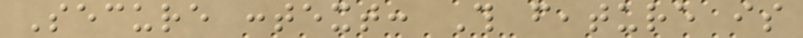Secure context: This feature is
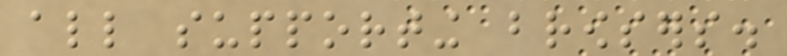all supporting browsers.
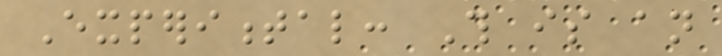Experimental: This is an
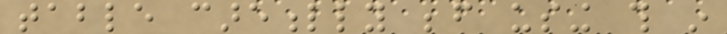table carefully before using this in
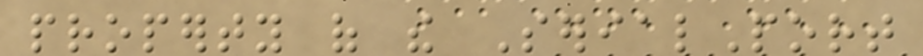property of the SerialPort
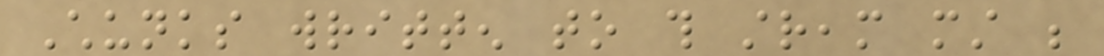Chunks written to this stream must be
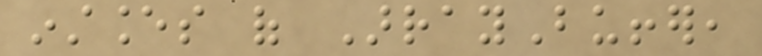instances of ArrayBuffer,
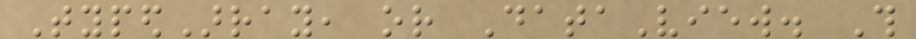TypedArray, or DataView. This
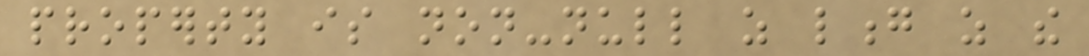property is non-null as long as the
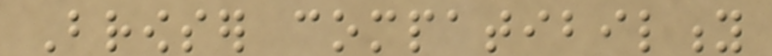Browser compatibility
